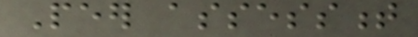Peer assessment
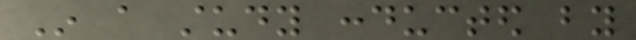In a study conducted by
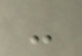-
